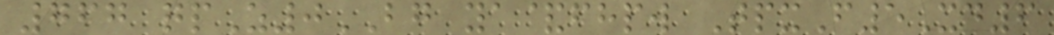767 qpZ0BG ya&fhpw TpxF5Xd6
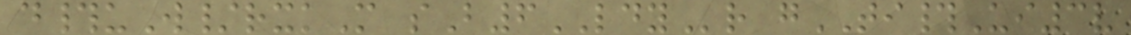d#uW/rxkM sB6LDYr gTI#Ui3v
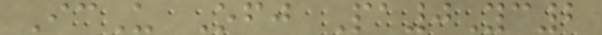IcU Ofj Pa0Yc2
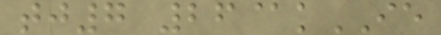tj7 26@kIE
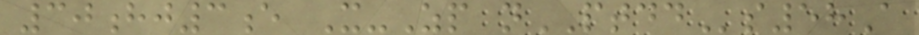30hj3e X-Zp nPTDDs58A
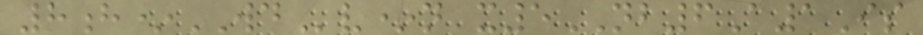8h*WDv*n x5NB6A1Is
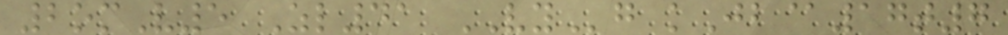2omV5 Zl41 VYg kJb@17t7
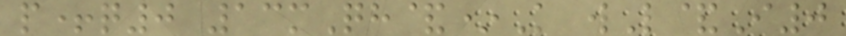p+q0 13mQh&*K wL&I0
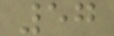57
